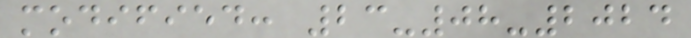modified: 23-08-2024
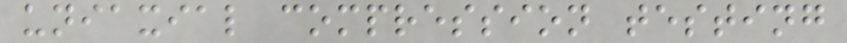uniaxial compression testing
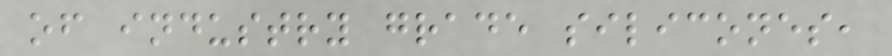of industry grade silicones,
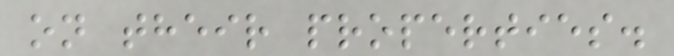on their properties.
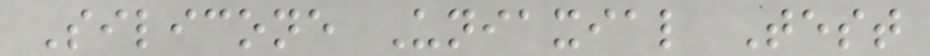Silicone Uniaxial Test
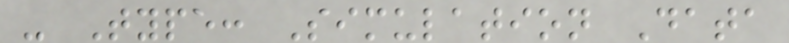- Type: Simulation Data
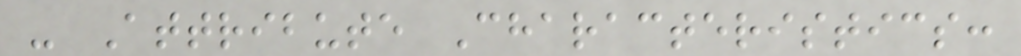- Attribute Characteristics:
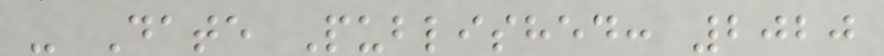- Date Published: 2020
